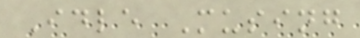Idle Musing
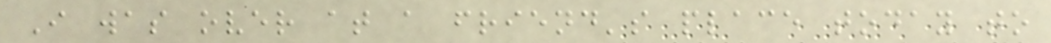I was over at a friend's place today to
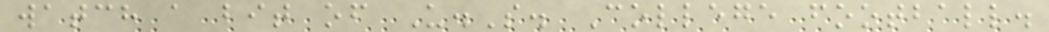watch a bit of U.S. College football.
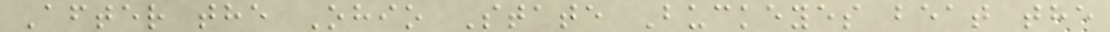After the Ohio State Buckeyes beat the
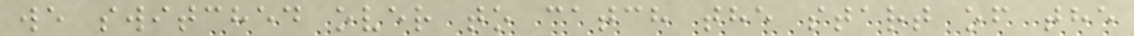we switched over to catch the start of the
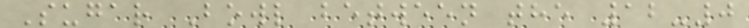Sugar Bowl between the 12-0
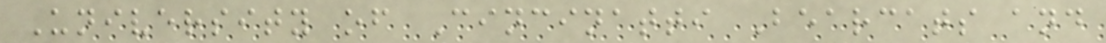University of Cincinatti Bearcats and
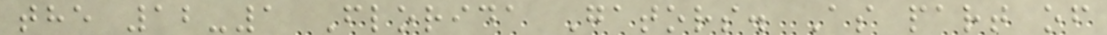the 12-1 Florida Gators. As part of
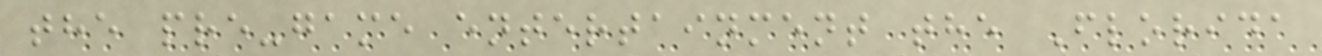the pre-game entertainment the Florida
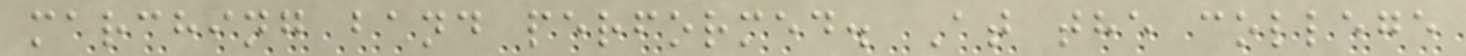marching band performed. At the college
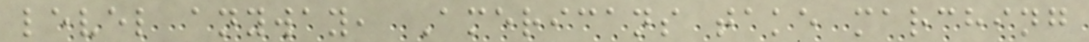level anyway, Americans take marching
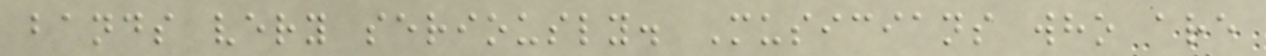bands very seriously. Musicians who are
